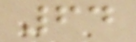64
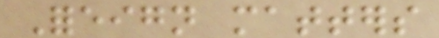Foreign matters
